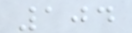104
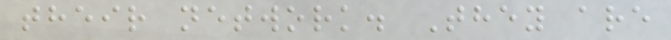their network. They are
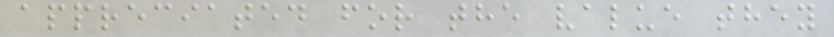appreciated for the value they
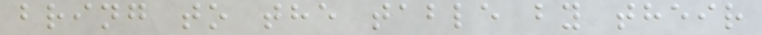bring to the table by their
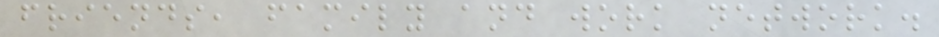friends, family and work network.
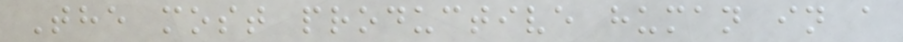The most productive human in a
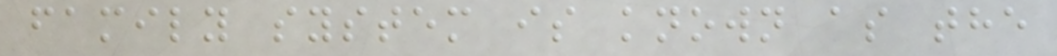family system is known as the
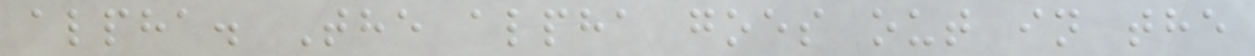alpha. The alpha goes out in the
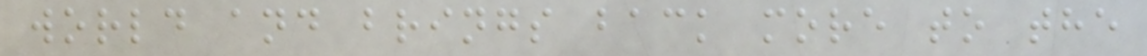world and brings back more to the
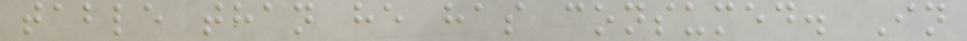table than he has consumed. In
